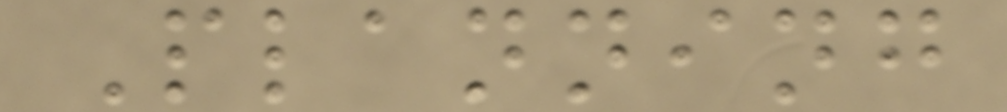Planning
